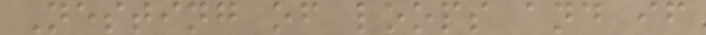Nesting of loops and if
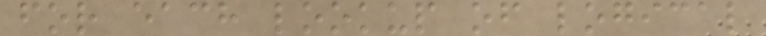for each lookup of logical
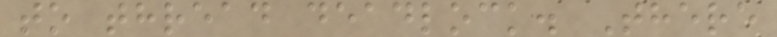to thread deadlock. There
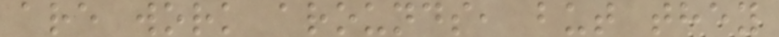are work arounds, but they
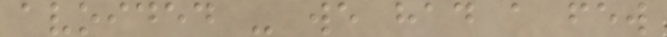avoided - we had a few
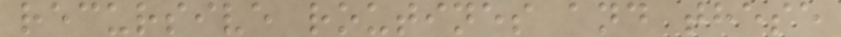recursive routines and these
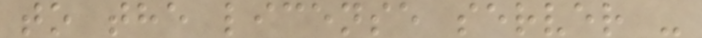to the license server -
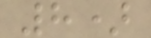8)
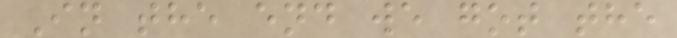In the end we got the
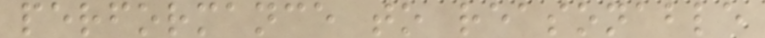performance to reasonable
